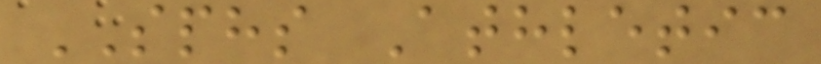SPHS Athletic
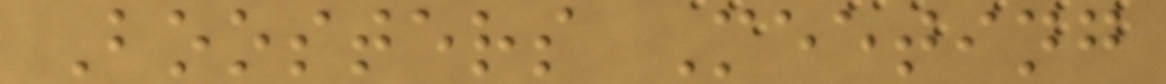Boosters Meeting
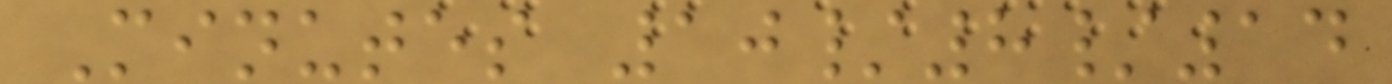Minutes 10/8/14
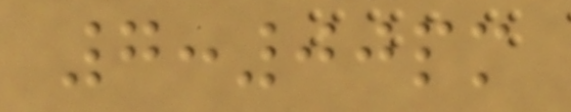7:00pm
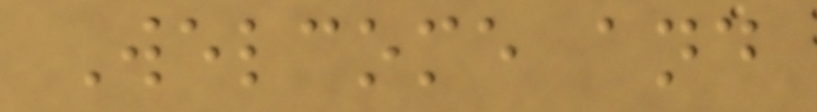Welcome and
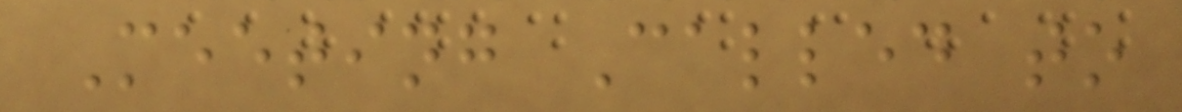Meeting Called to
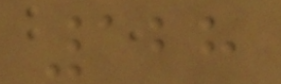128
